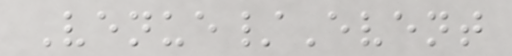Venue/Event
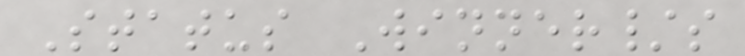Status Winner/s
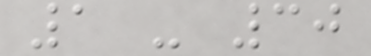1 - 30
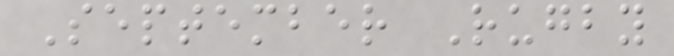September Rugby
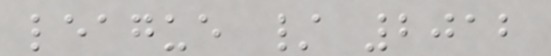league / 2012
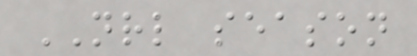NRL season
